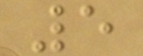5
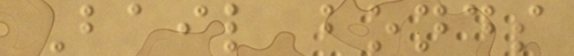Bail bonds
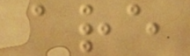are
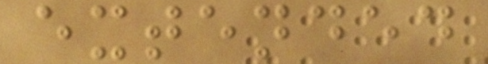extended
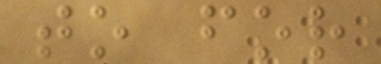to for
